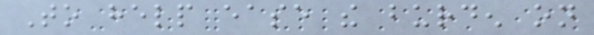To help ease the burden on
